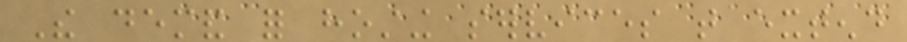The demand for hosting services that extend
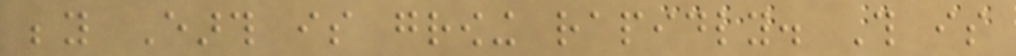beyond Earth is growing rapidly. This is
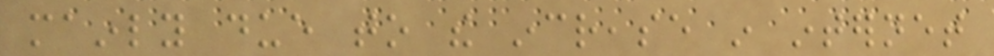mainly due to the increase in internet
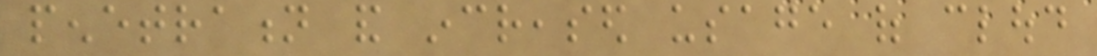penetration and increased usage of cloud
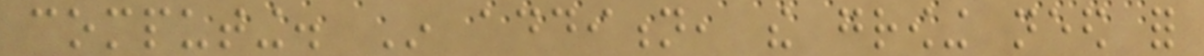computing. In addition, the growing need for
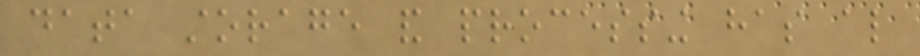data storage and processing has also
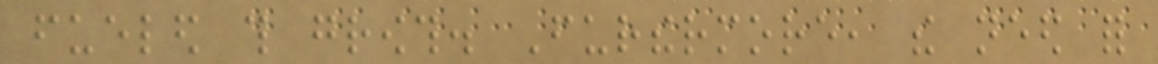fueled this growth. Furthermore, the need for
